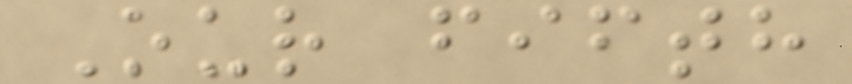Our fifth
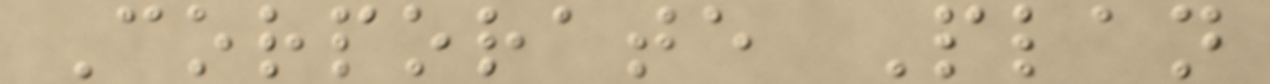Corporate Plan
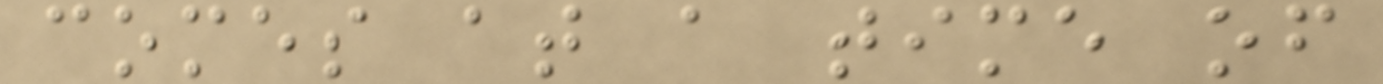comes at a time of
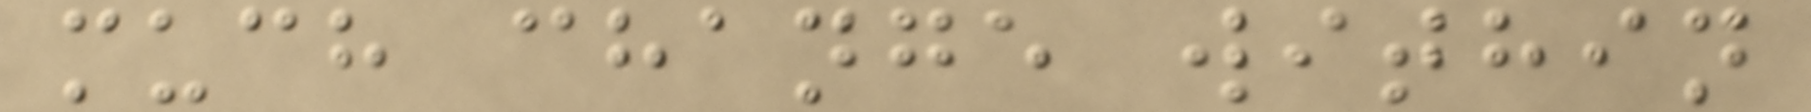much change within
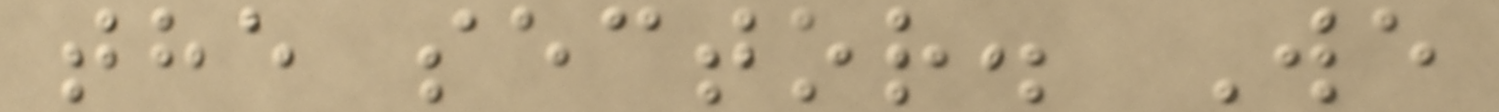the sector. We
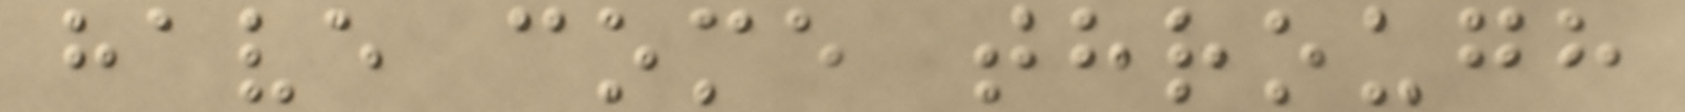have come through
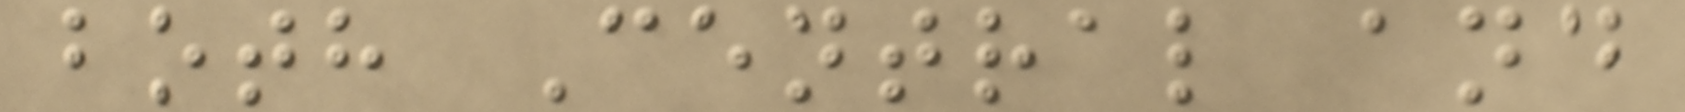both Central and
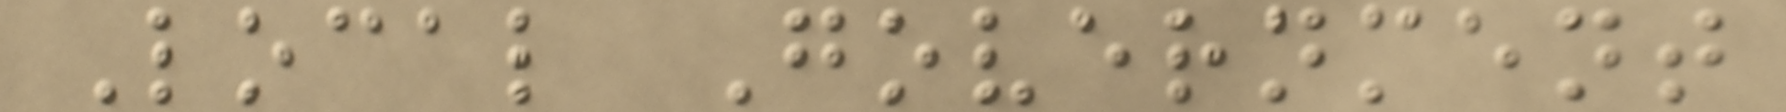Local Government
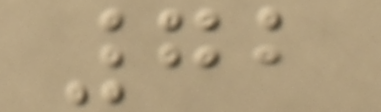72
